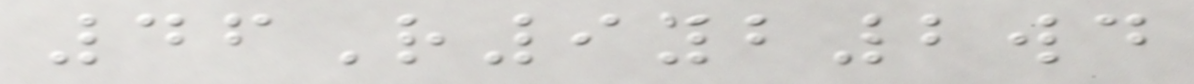46R9yb2wd
